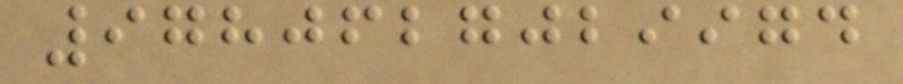9780627029974
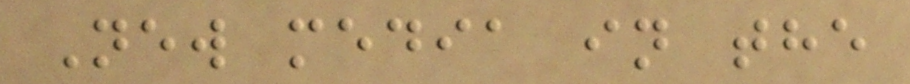New media in the
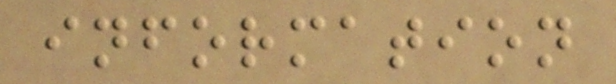information
